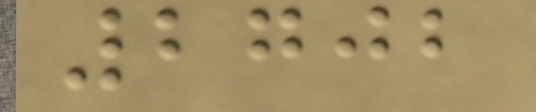2702
